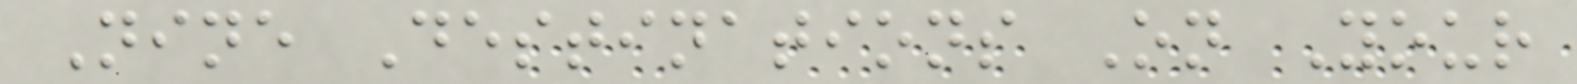Nine Destinations On Your
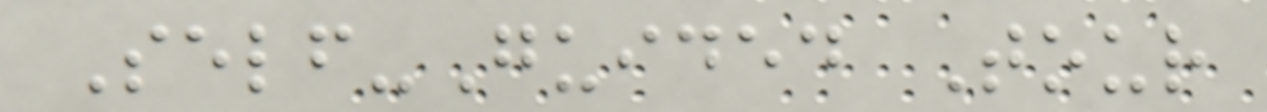Self-Guided Tour
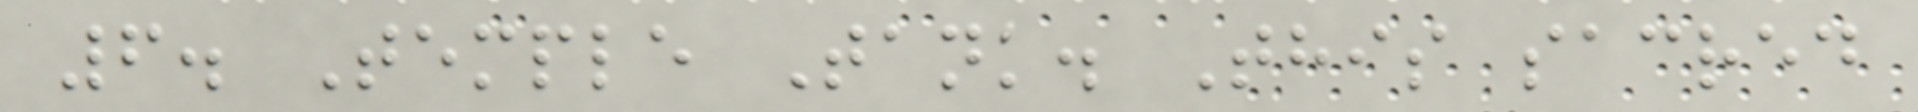6. Temple Tank. This sacred
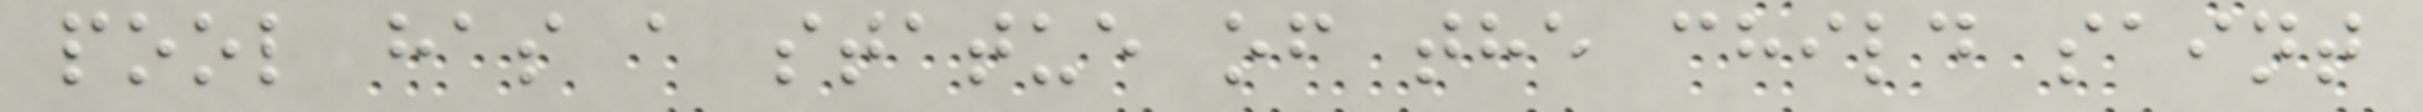pool has a statue of the child saint
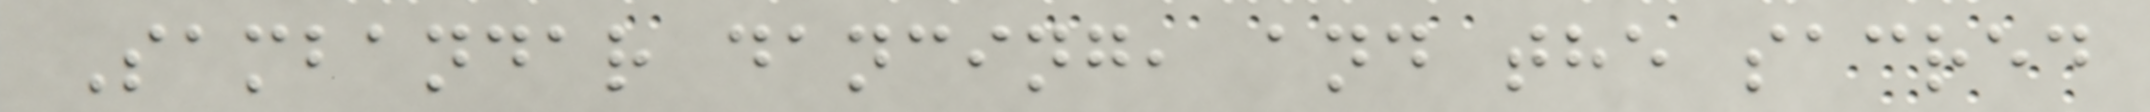Sambandar dancing, and the sacred
